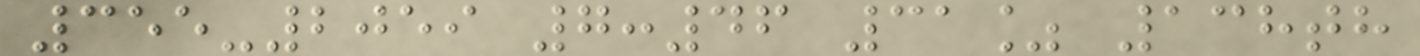355-2059 7:46 31% 138th
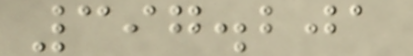397.201
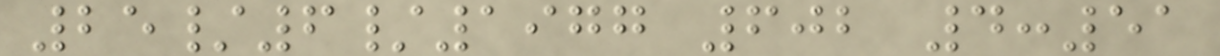25/6/1977 602 4:51
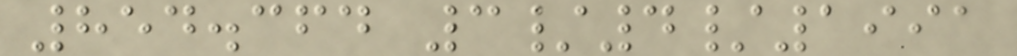854.364 3/4/1991
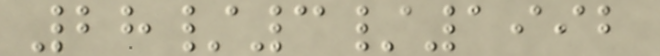28/3/1992
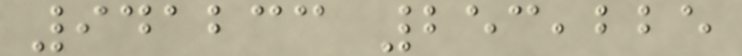941233 253,225
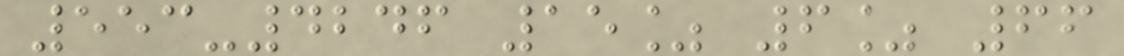553-4246 15% 6% 66
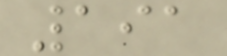191
